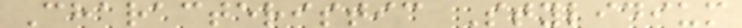Characteristic Stylidium
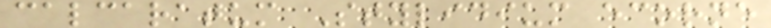calcaratum Stylidium ecorne
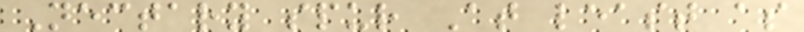Nectary spur At least as
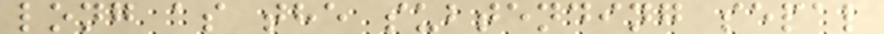long as the subtending sepal
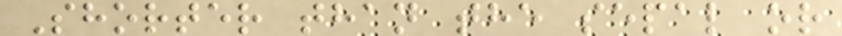Shorter than the sepal or
